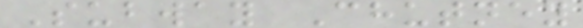Subway Chutney
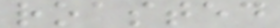roasted
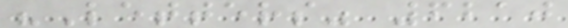"Letters" 6210
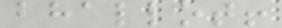bhallot!
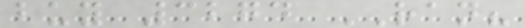buy 3274 RAN?
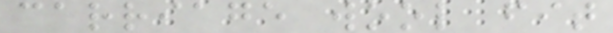carriage wool fit
